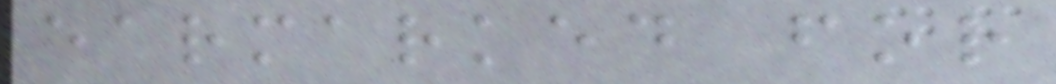earmarked for
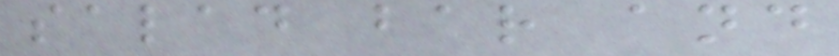salad bar and
